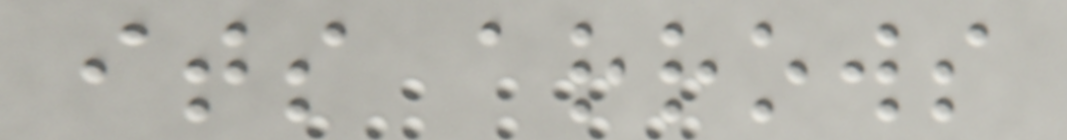its arrows
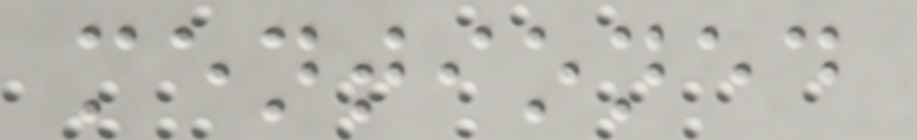mentioned
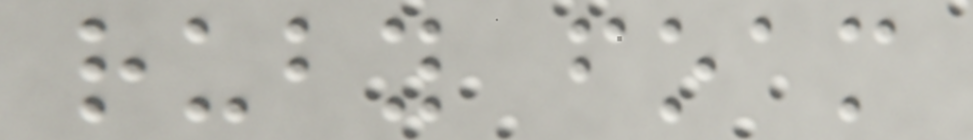ruby foam
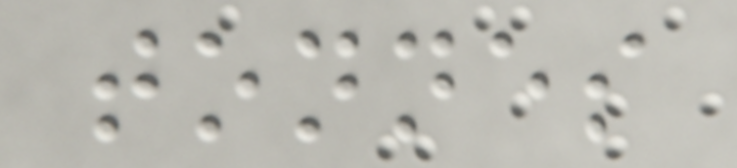tonnes
